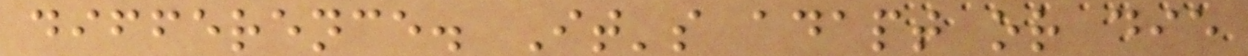difference. It's adapt or die
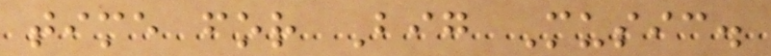time for Big Music.
